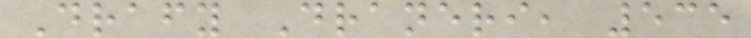Drafy Draneri, 535
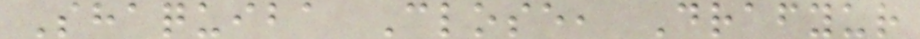Shaquiba Close, Drafyur
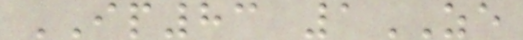IP83 1ZE
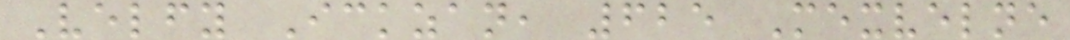Velfy Ickzan, 625 Mexvelne
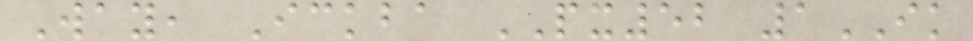Way, Ickba PX52 1IK
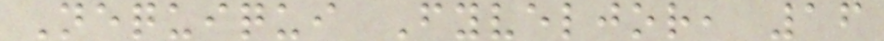Nequiqui Fyveljor, 16
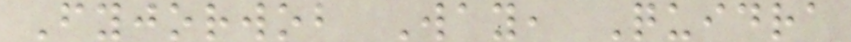Fyjorwob Way, Quidra
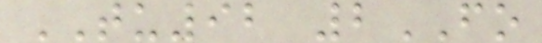TU92 2FO
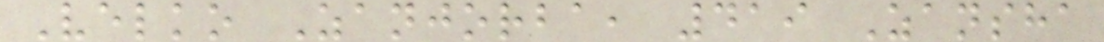Velko Zanjorba, 419 Zansha
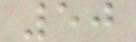50
